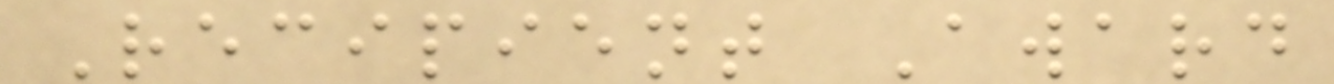Recipient Award
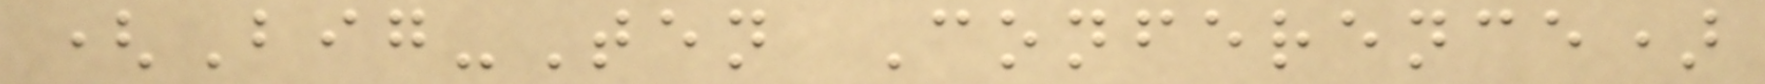(Big-Ten Conference)
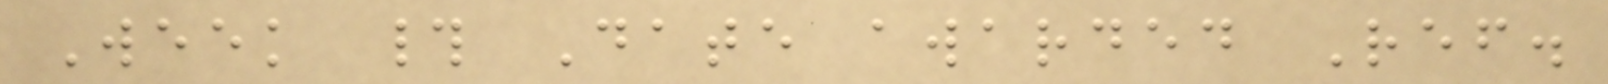Week # Date awarded Ref.
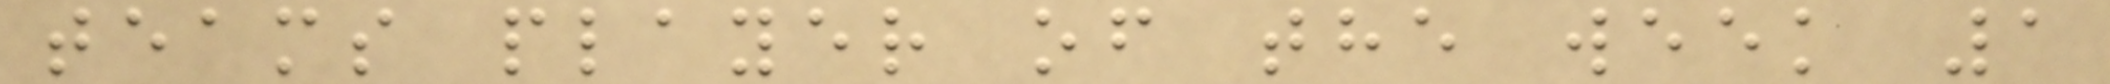teams player of the week 1
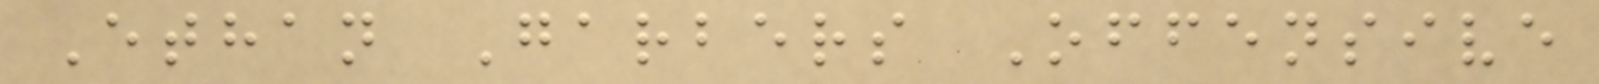Ethan Garbers Offensive
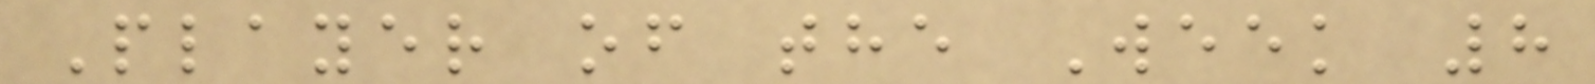Player of the Week 8
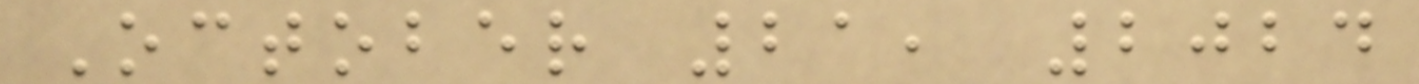October 21, 2024
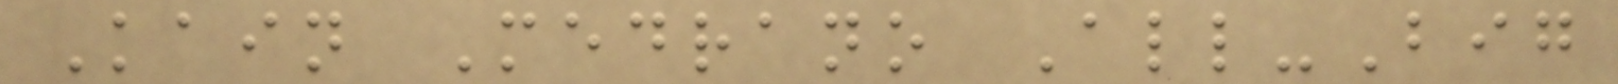Kain Medrano All-Big
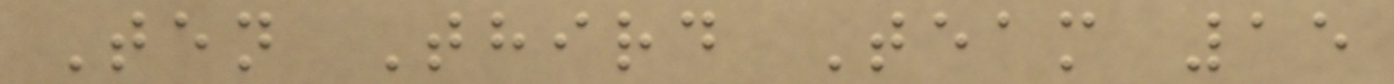Ten Third Team 15
